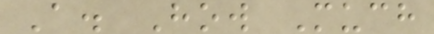A. How Much
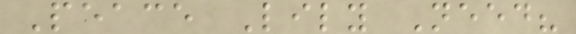Peace Lily Need?
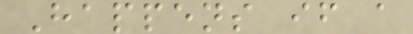Happens if a
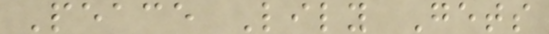Peace Lily Gets
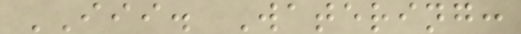III. Watering:
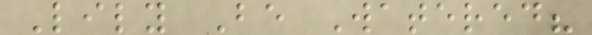Lily Be Watered?
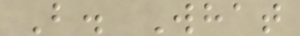B. What
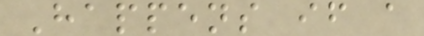Happens if a
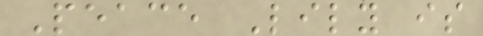Peace Lily is
